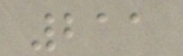211
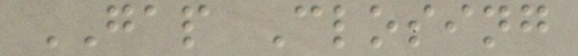GAP Closing
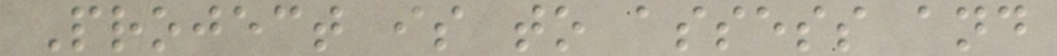Project is to assess and
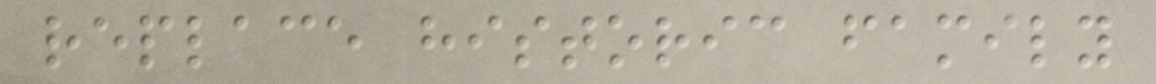replace historic family
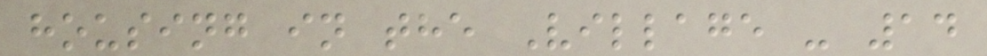housing in the Village - 14
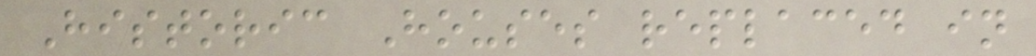Historic Houses replaced in
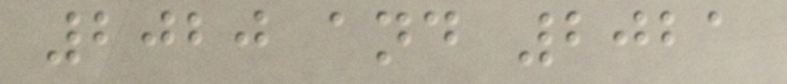2020 and 2021
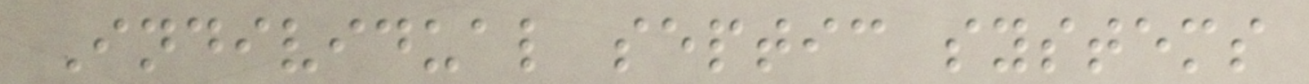Individual septic systems
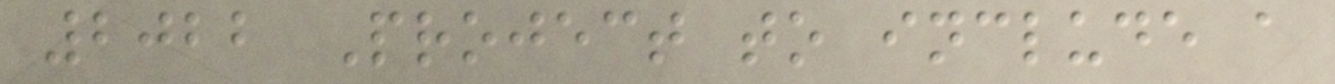2022 Project to include a
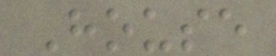House
